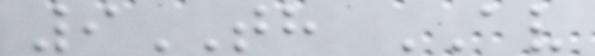9TH AV
